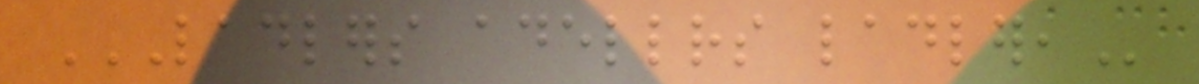LADLERS ADELLRS LADLER,
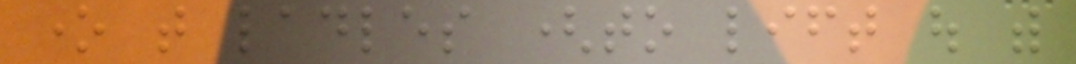one that ladles (to lift out with
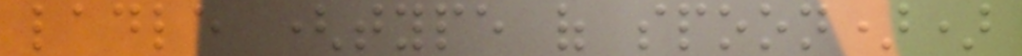ladle (type of spoon))
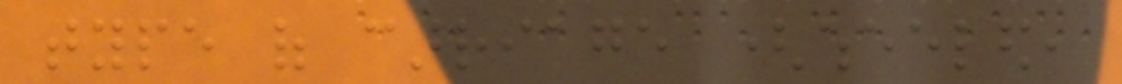type of carriage (wheeled,
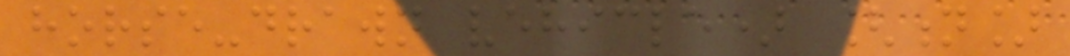horse-drawn vehicle) [n]
